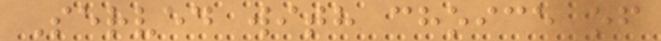Served with choice of
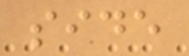side
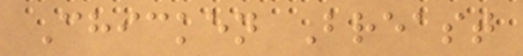Chicken Breast
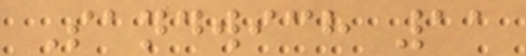Sandwich 11
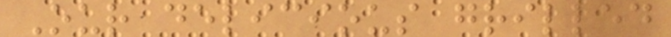Our delicious grilled
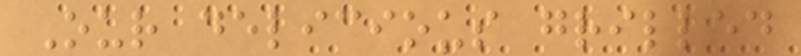Our delicious grilled
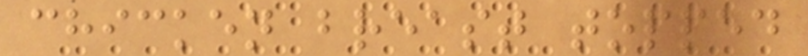chicken breast topped
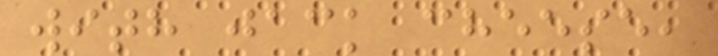with jack cheese,
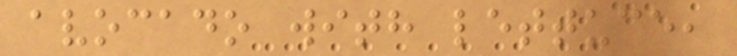avocado with lettuce,
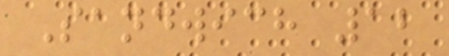Sandwich 12
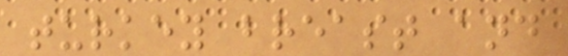turkey breast and
